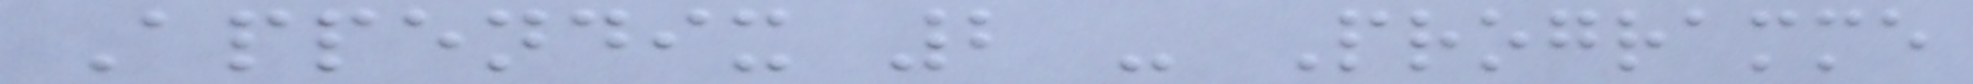Appendix 2 - Programme
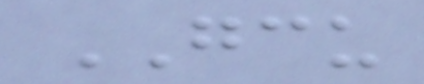GCU
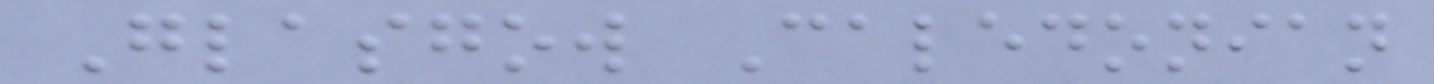Glasgow Caledonian
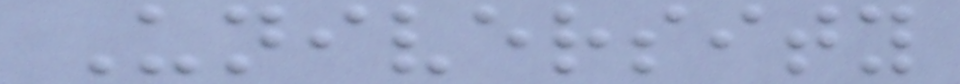University
